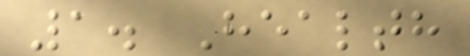1. Health
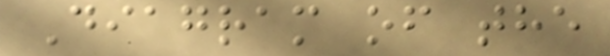Diagram of the
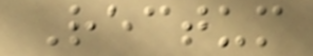Rectum
